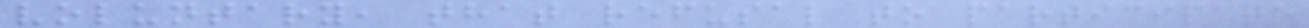voluntary, that refusal to participate
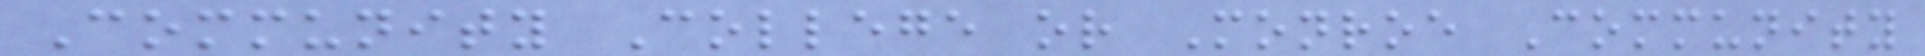Community College or Monroe Community
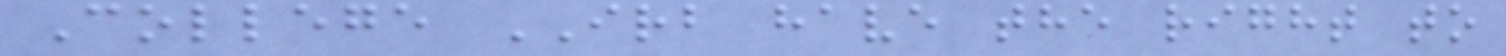College IRB have the right to
